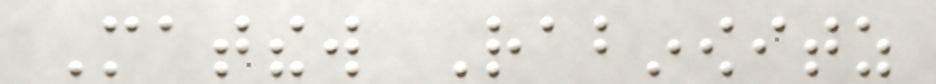Matthew Rabinowitz
